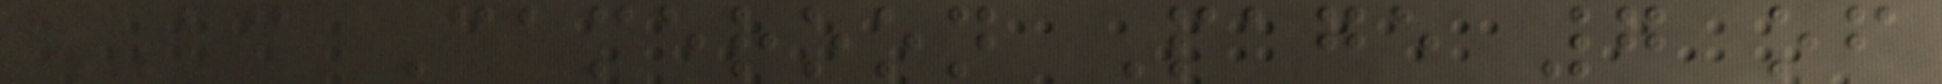AC Cameroon Page 7 of
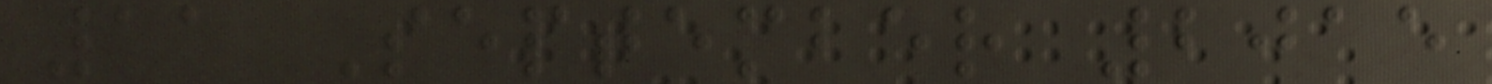11 September 2015
